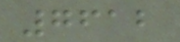7612
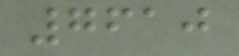7610
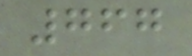767
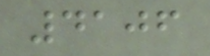4106
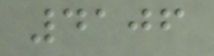4106
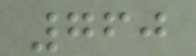760
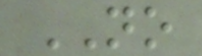NO
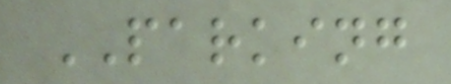PARKING
